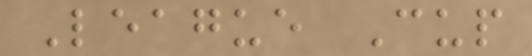League Cup
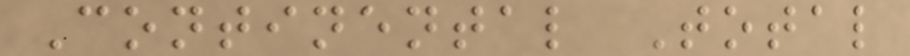Continental Total
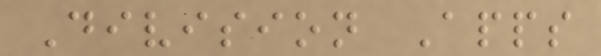Division Apps
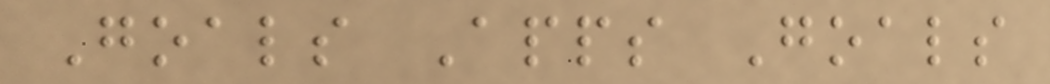Goals Apps Goals
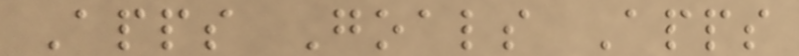Apps Goals Apps
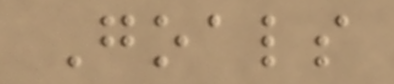Goals
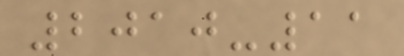2010-11
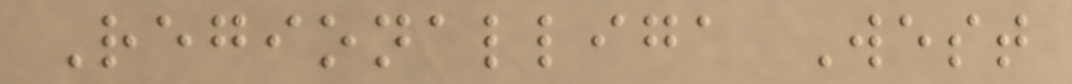Regionalliga West
